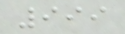999
